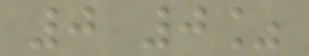0 0%
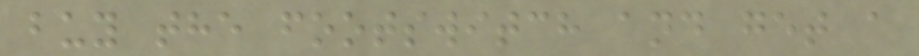buy the footswitch and get a
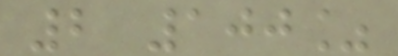2 100%
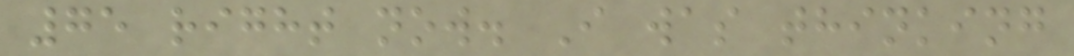75 right now. I was thinking
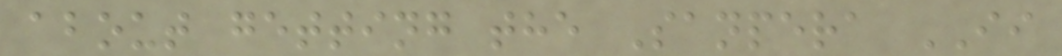about getting the Sanpera II
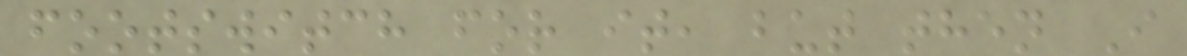footswitch for it, but then I
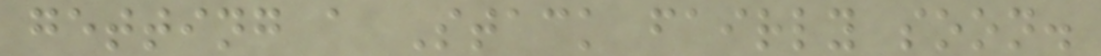getting a Stack fairly soon.
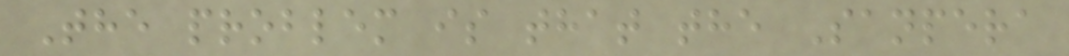The problem is that the Sanpera
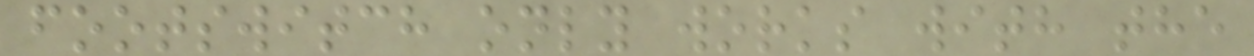footswitch only works with the
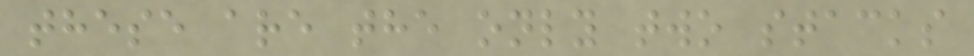these are the only two stacks
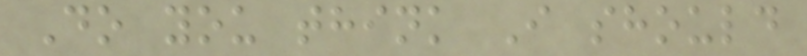Do you think I should
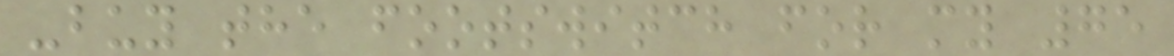-buy the footswitch for my 75
